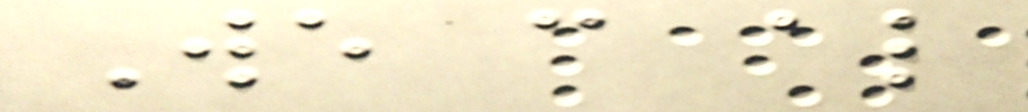We can also
